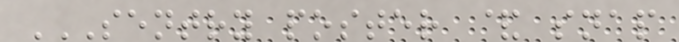SENTRY POSTER & SNAP
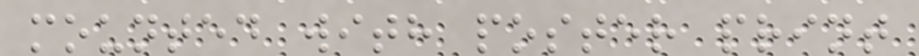mounted with poster print
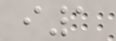i1
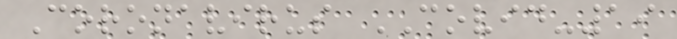Coronavirus COVID-19
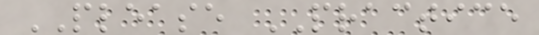PLEASE PRACTICE
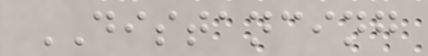DISTANCING
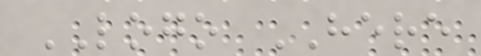LOGO HERE
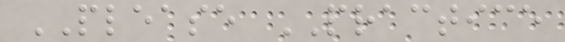PLEASE PRACTICE
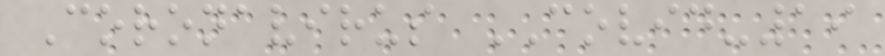Coronavirus COVID-19
